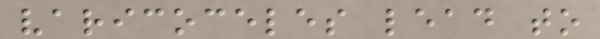varicoceles lead to
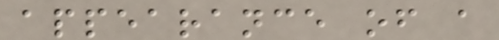appearance of a
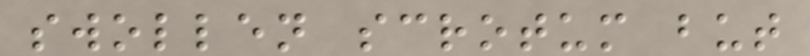swollen scrotum but
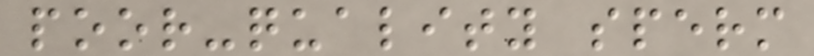poor-quality sperm
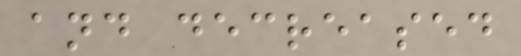and decreased
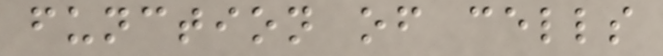function of cells
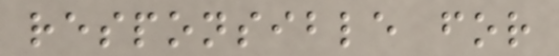responsible for
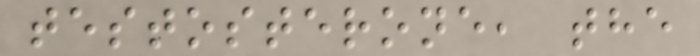testosterone, the
